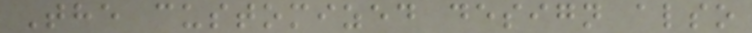The customized design also
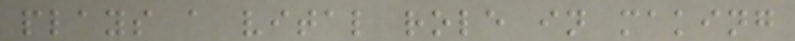plays a vital role in making
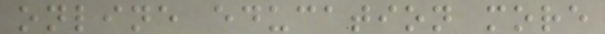online education more
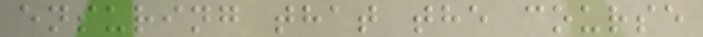ensuring that the course
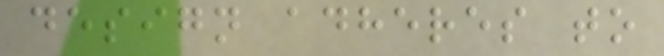design adheres to
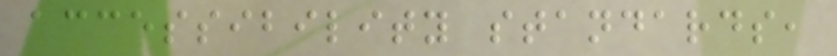accessibility standards,
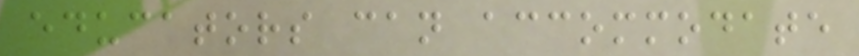educators can accommodate
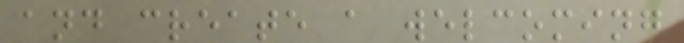and create a welcoming
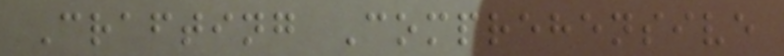Crafting Comprehensive
